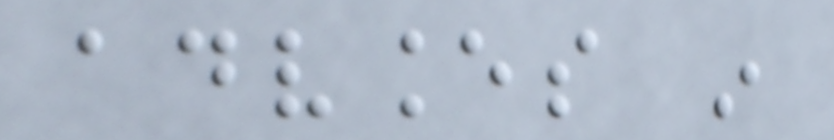advances in
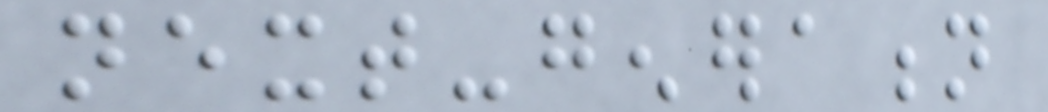next-generation
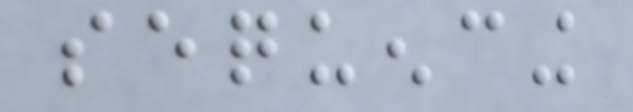sequencing
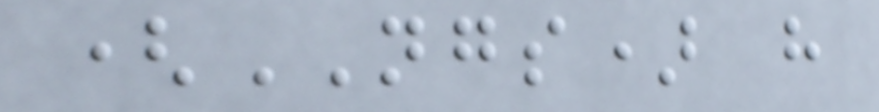(NGS) have
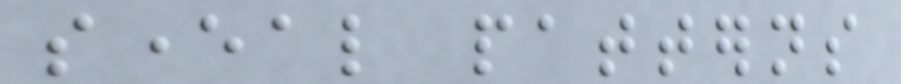several patterns
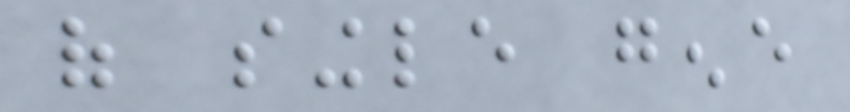of single gene
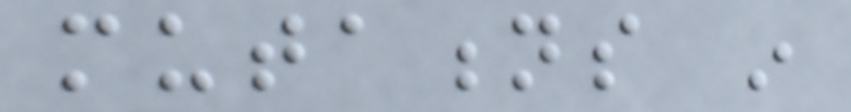mutations in
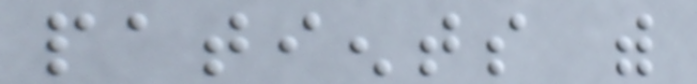patients with
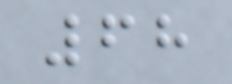68
